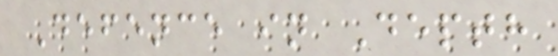Defence in Depth
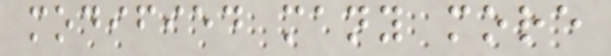modified many more
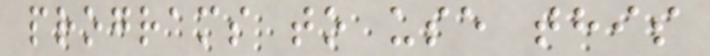programs to use this
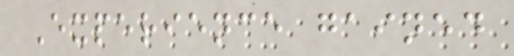Experience gained
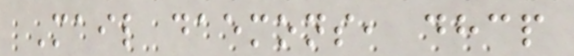Mail daemons, dhcp
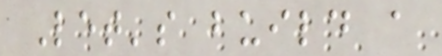Let's build a
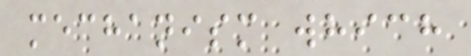mechanism which
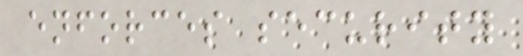enforces security
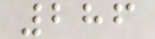286
